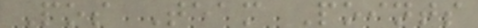Pos Team Points
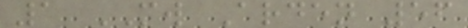1 MW Arden 56
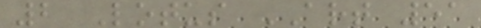2 Lotus ART 51
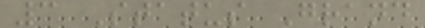3 Status Grand
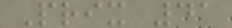Prix 41
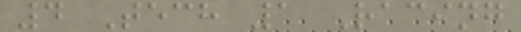4 Tech 1 Racing
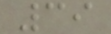39
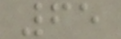65
